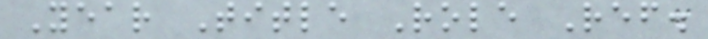Year Title Role Ref.
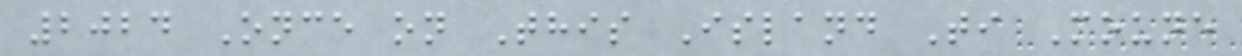2024 Once on This Island Ti Moune
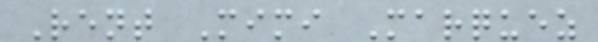Rent Mimi Marquez
